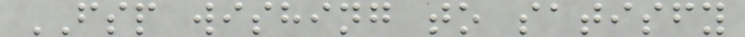FSP wishing to satisfy
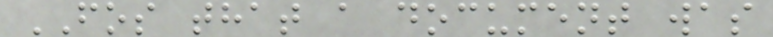FOS that a document was
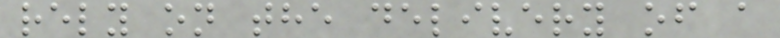rely on the delivery of a
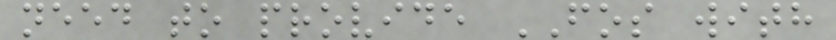need to provide FOS with
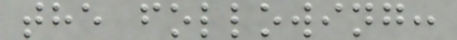the following:
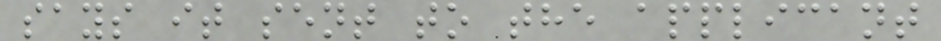says it sent to the applicant
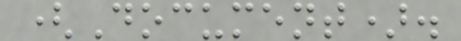(Document).
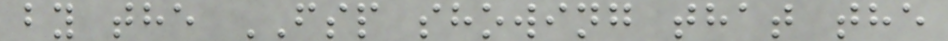by the FSP showing that the
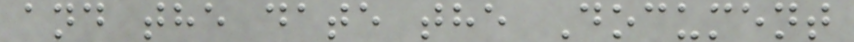and the date the Document
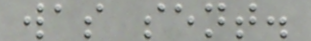was sent.
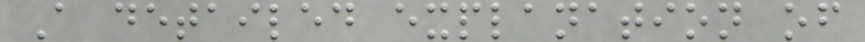A detailed explanation of
